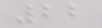22
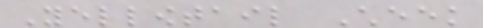Yellowtail Cheek
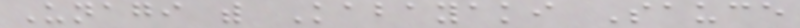Unagi with Kabayaki Sauce
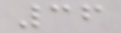36
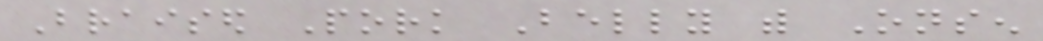Braised Pork Belly with Onsen
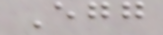Egg
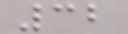32
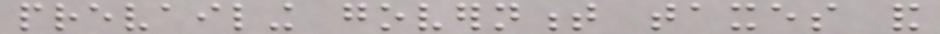prevailing government taxes and
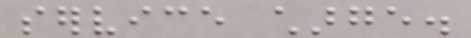service charge.
